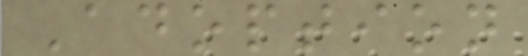Adoption
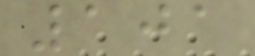101
